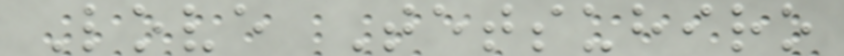Love Tetsuhiro
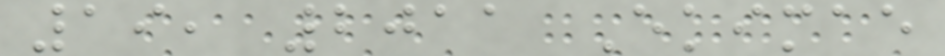19, 2011 Ekimae
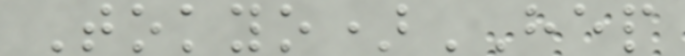Tokyo)HEP
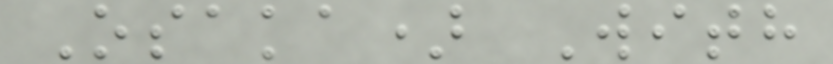Osaka) With
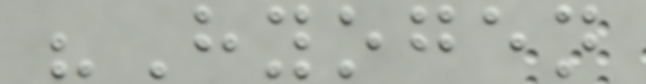"Hyogen
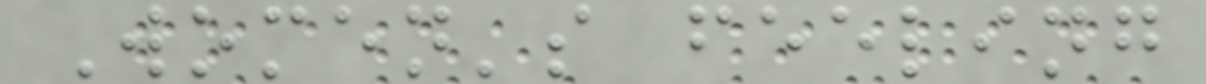Women's feeling
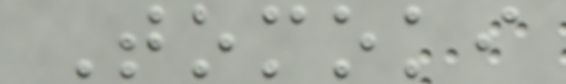Tomoki
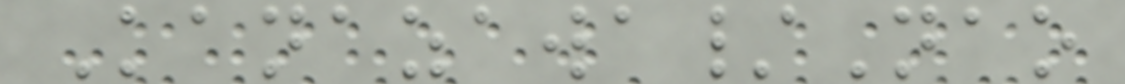Kanazawa/Nao
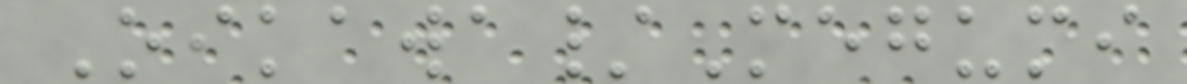Oikawa/Megumi
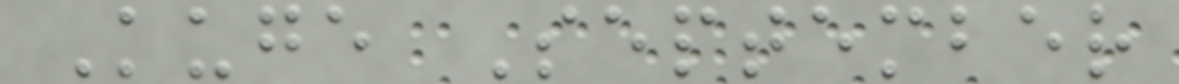Kuge September
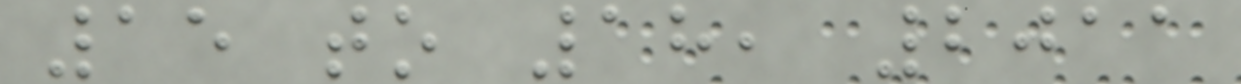15 to 18, 2011
